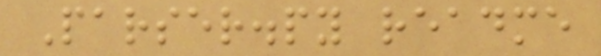Parser.py readme
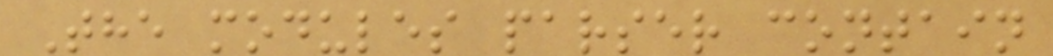The modules parser contain
